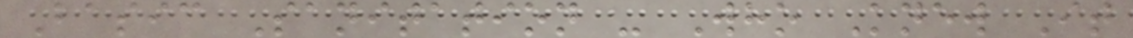Basic Sanitation - Who Knew It
